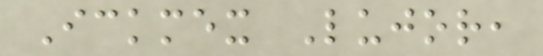Ickmex Lujor,
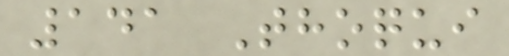141 Thoqui
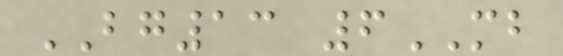BG13 6MB
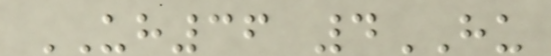UH36 4HU
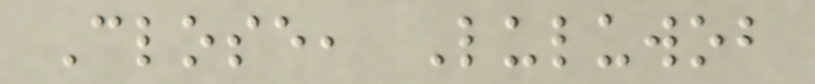Close, Luluwob
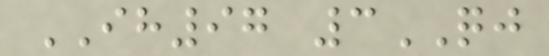IH97 3QJ
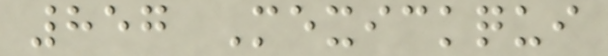857 Mexickqui
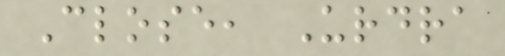Close, Urdra
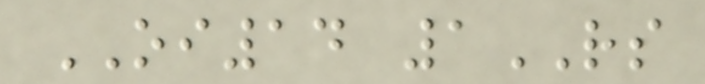OI14 1RS
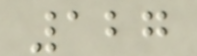127
